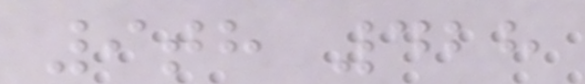9th 428
